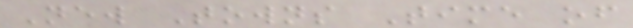New Towns Time of
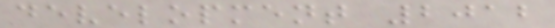development 2012
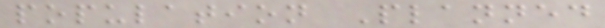population Planned
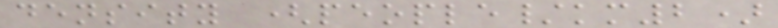density (people/km2)
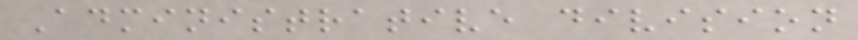Administrative division
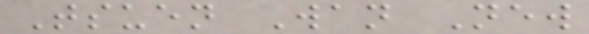Tsuen Wan New
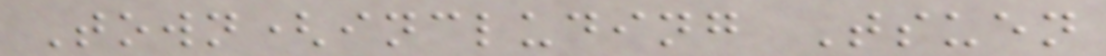Town(including Tsuen
